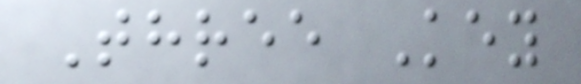Three Key
